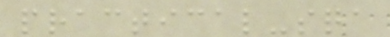practical-sqa
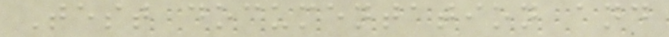Test documentation and
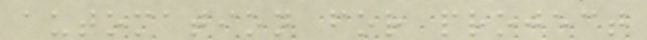automation for project
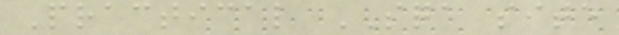Practical SQA site
